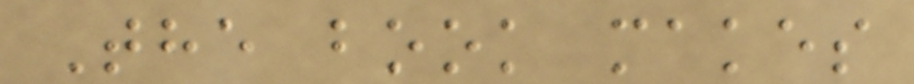The book makes
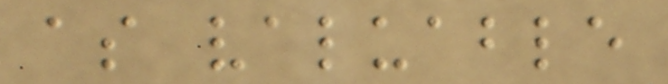as valuable
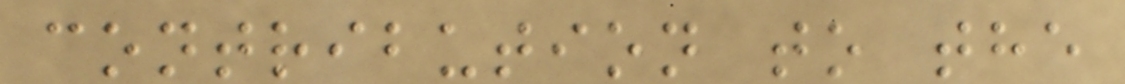contribution to the
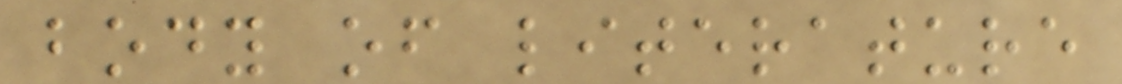body of literature
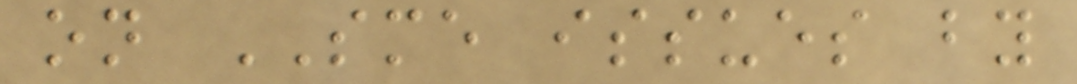on SME issues by
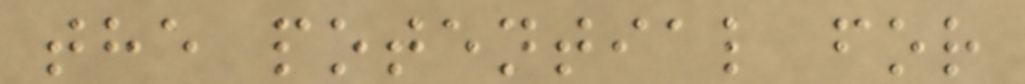the potential for
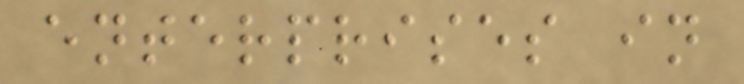enterprises in
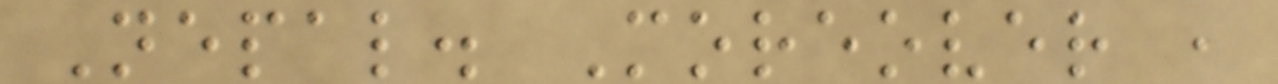Nepal. Moreover ,
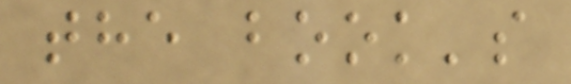the book's
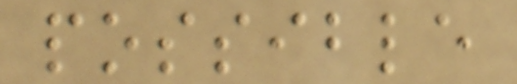possible
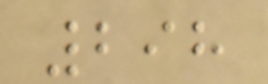298
